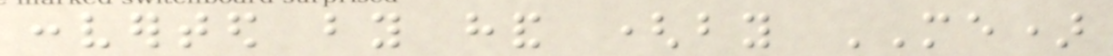converted by hand (by ME)
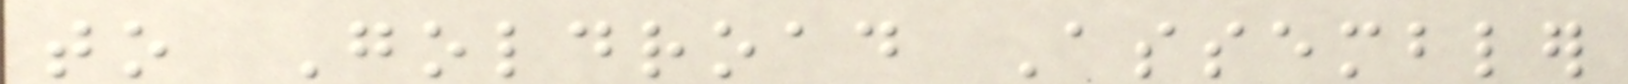to Goldroad Assembler
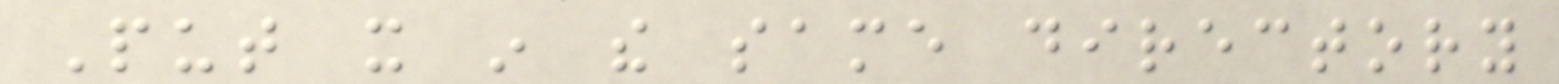Put it in the same directory
